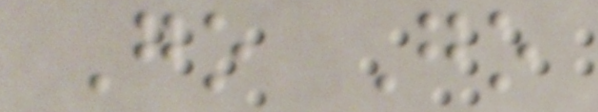Go Go
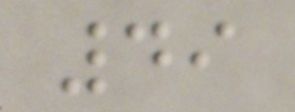49
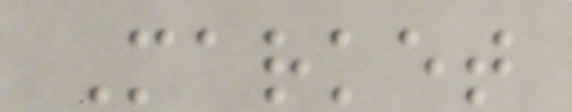Market
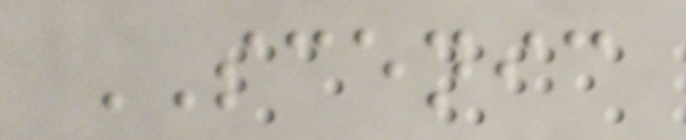SCENIC
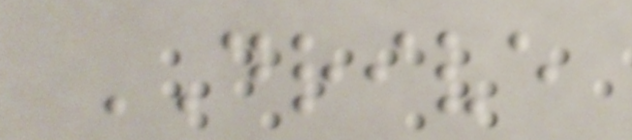DRIVE
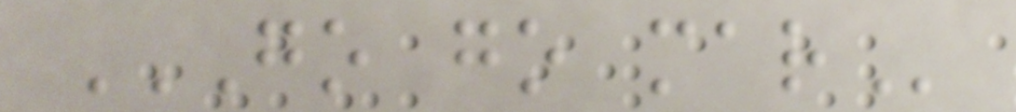GO GO MAR
